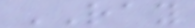RAY
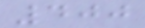400
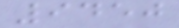9450
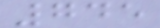745
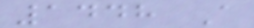1448 A
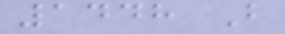1448 B
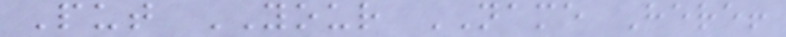Put YOUR NAME Here!
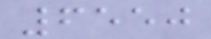6550
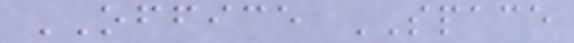OFFICE SPACE
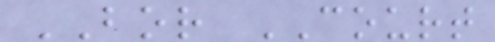BOR COURT
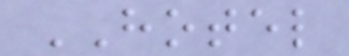HOTEL
